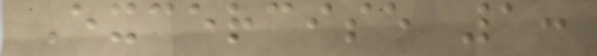Excercise 1:
